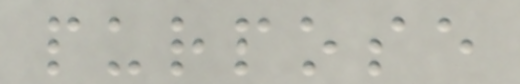purpose
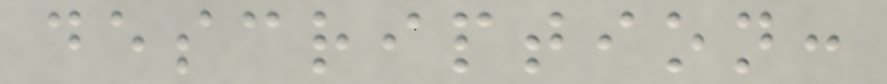description:
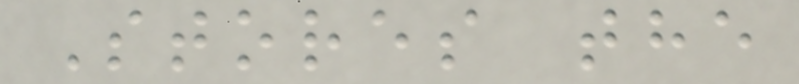Stores the
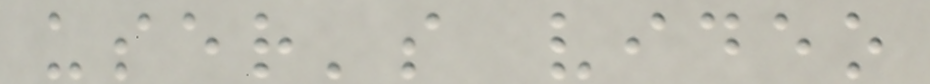user's video
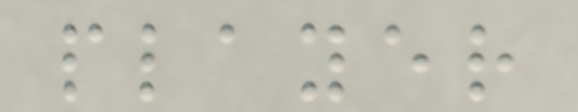player
